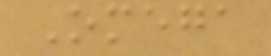Omega
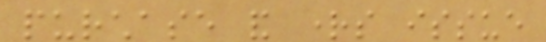purchase and rights issue
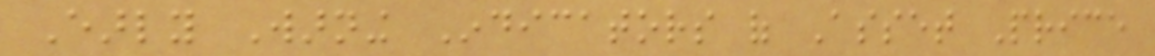Early Warning Indicators of Asset Price
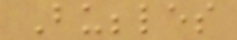Bubbles
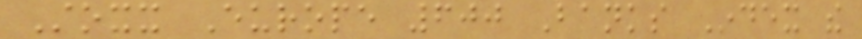Stoxx Europe 600 Banks Index the
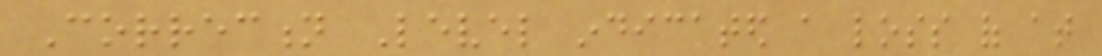Correction Level indicated a loss of at
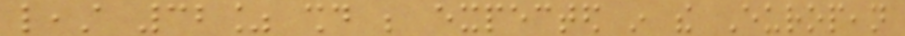least 32% should be expected in the European
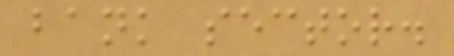bank sector.
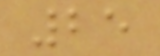25
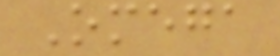Omega
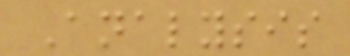Analysis
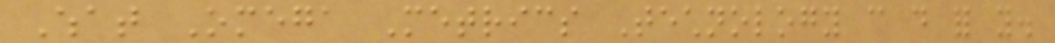What Omega Metrics Technology can do for you.
